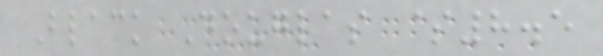Black Douglas $8.5
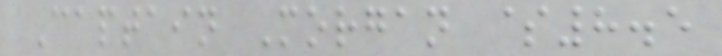Captain Morgan $8.5
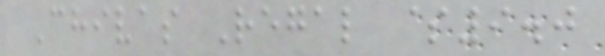Chivas Regal $9.0
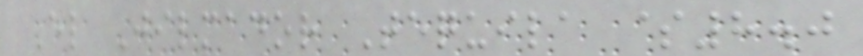El Jilmador Tequila $8.0
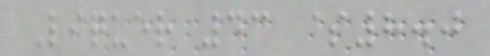Liquer 43 $8.0
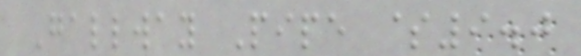Gallway Pipe $9.0
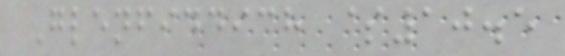Glenfiddich $10.5
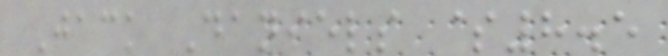Jack Daniels $8.5
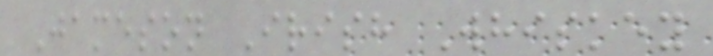Jameson Irish Whiskey
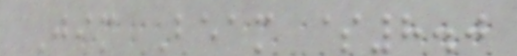Jim Beam $8.0
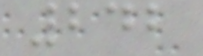242
